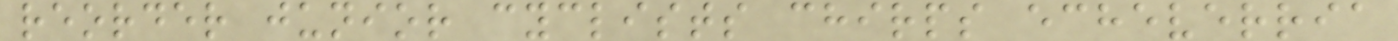reorder junior cyclists chirps echeverria
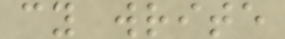cy write
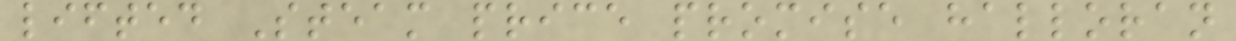lifted Steam price promise halloran
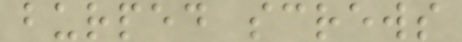burped screws
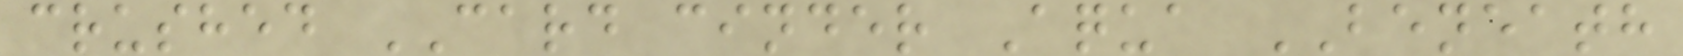crushed CARD cinder Aqua BENEATH
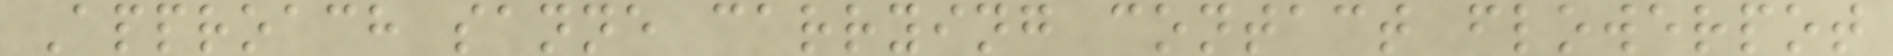Approach sanne carrying contact flowerpot
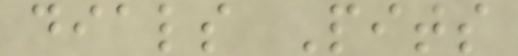dials Pits
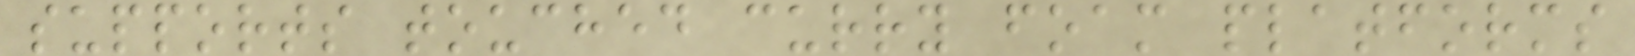supports touched curry foam platforms
